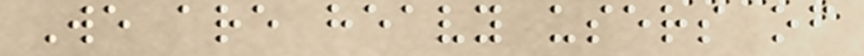We are heavy users of
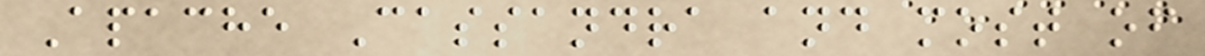Apache Cassandra and most of
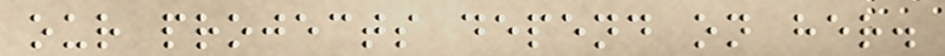our projects depend on her.
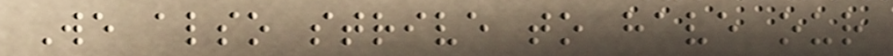We also strive to have our
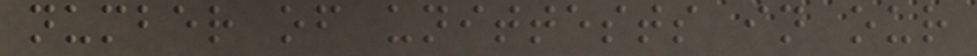number of unittests in our
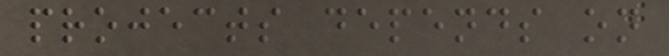projects depends on
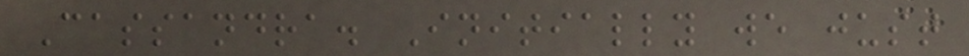Cassandra. Initially we just
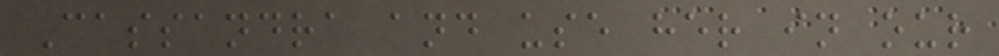Cassandra and use her in our
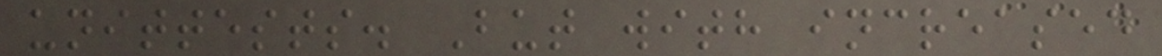unittests. But with increased
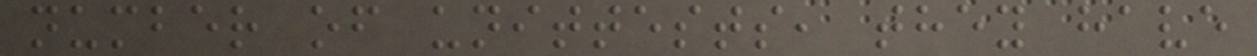number of unittests, they have
